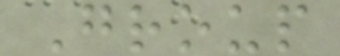Group
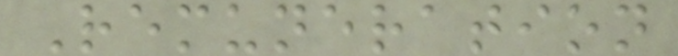Remuneration
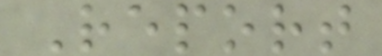Report
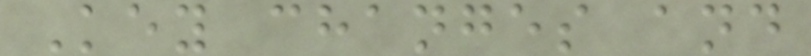Key changes and
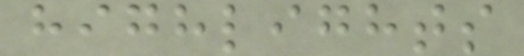highlights
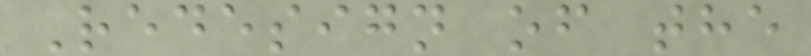Redesign of the
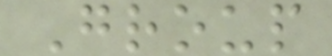Group
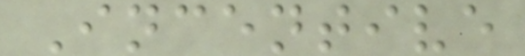Incentive
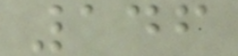146
